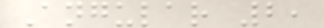Angular 2,
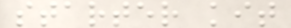starter kit
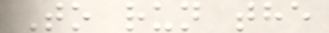To run the
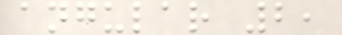angular 2,
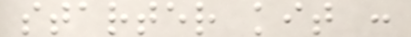starter kit :
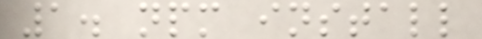1. npm install
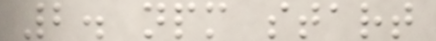2. npm start
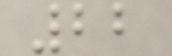22
